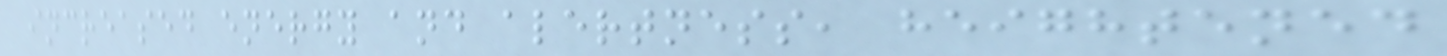increased energy and alertness, heightened
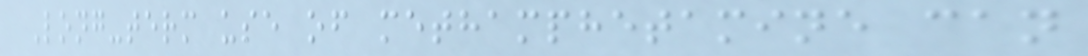Long-term use of methamphetamine can
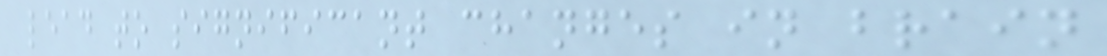lead to significant changes in brain
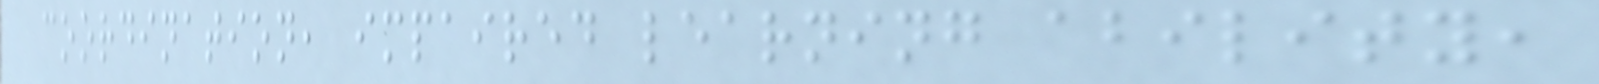coordination, impaired learning ability,
